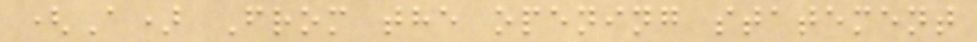(A) From the opening statement
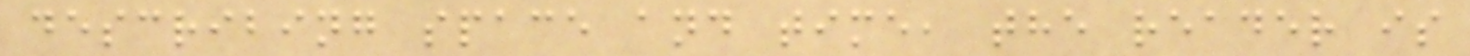describing space and time, the reader is
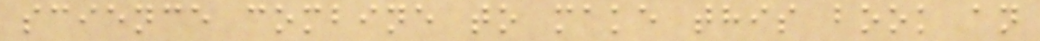science combine to make this book an
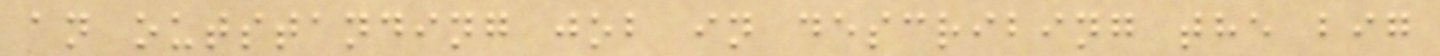an outstanding job in describing the big
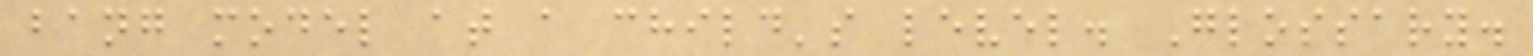bang model at a child's level. Glossary.
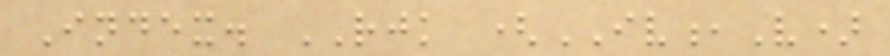Index. RJK (IV,V)
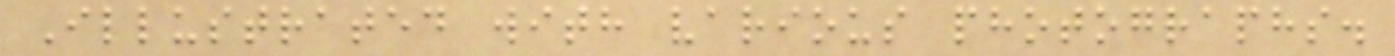Illustrated with various photographs.
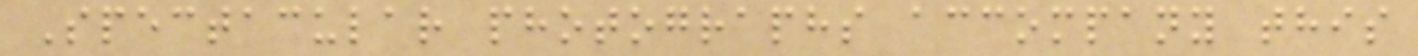Spectacular photographs accompany this
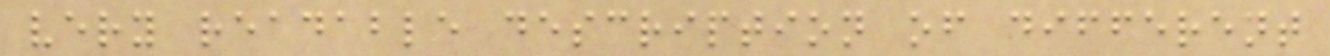very readable description of different
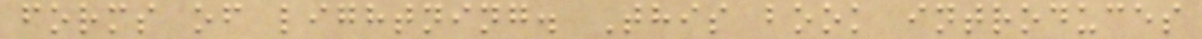forms of lightning. This book introduces
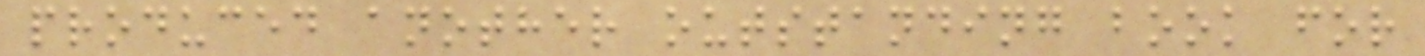produced another outstanding book for
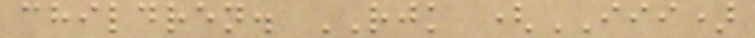children. RJK (III)
